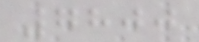7800
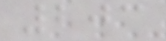203
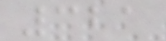321
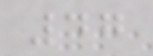47
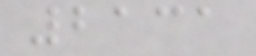2131
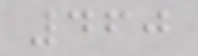460
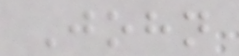John
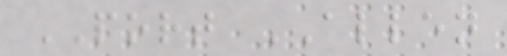PORT ALLEN
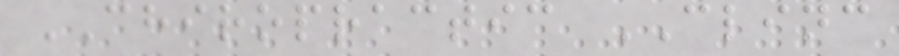CHIROPRACTIC CLINC
